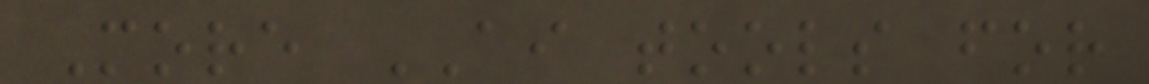More AI tools for
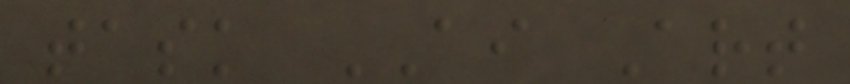task AI Art
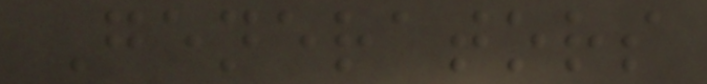Generators
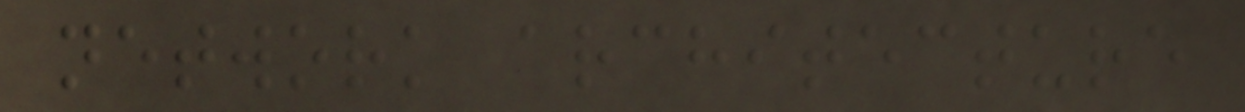network architecture
